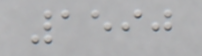1590
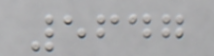5647
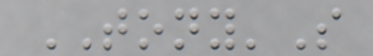TONY'S
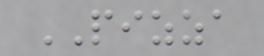PIZZA
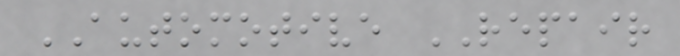AUTOMOTIVE REPAIR
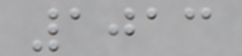1013
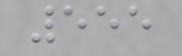555
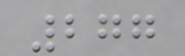277
